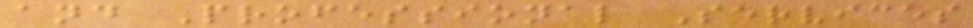and Professional Services
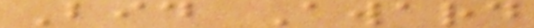Bid Award
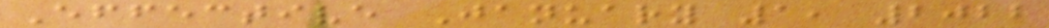Effective January 1, 2022
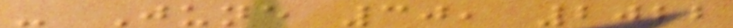- June 30, 2022
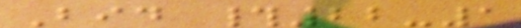Bid #22-1
